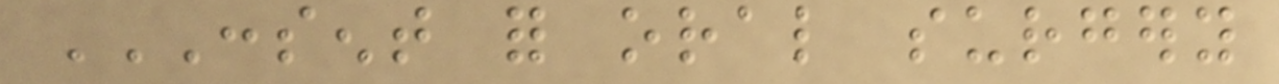CONSENT FOR ORAL SURGERY
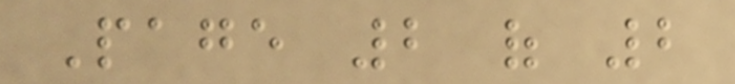Page 2 of 2
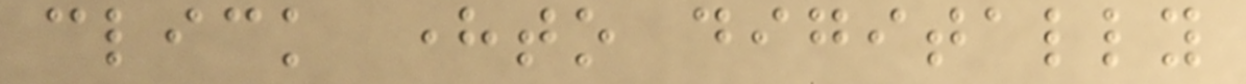click hereto digitally
